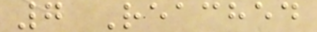7 Reached
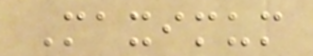Maximum
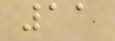11
